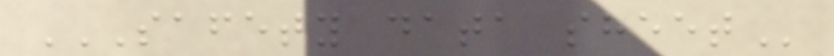SAFETY DATA SHEET
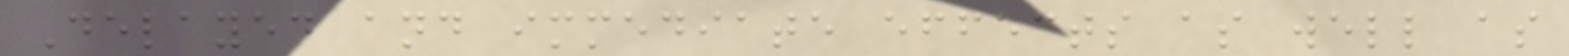Delayed and immediate effects as well as
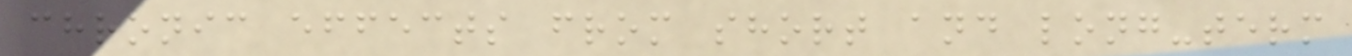chronic effects from short and long-term
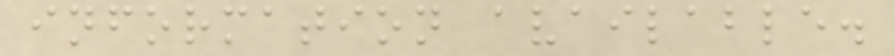information available.
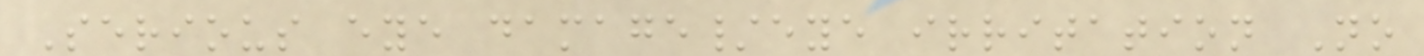Serious eye damage/eye irritation No
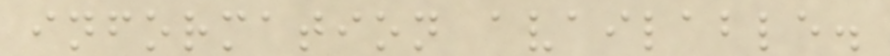information available.
